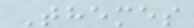Themes
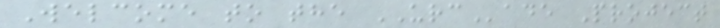Welcome to the URCade Project
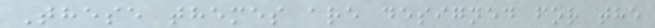These themes are designed for the
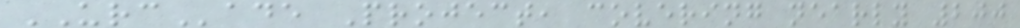URCade Project, covering nearly 200
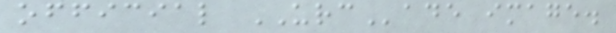official URCade image.
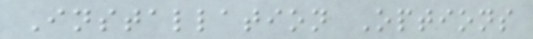Installation Options
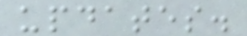updates.
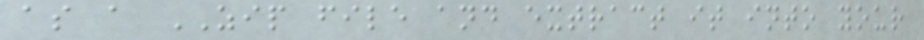as a ZIP file and extract it into your
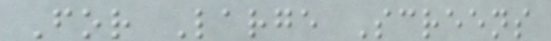For Large Screens
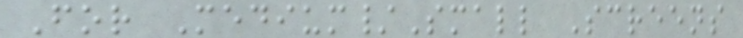For Medium/Small Screens
